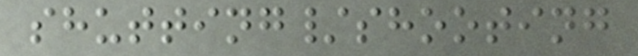shutting/shooting
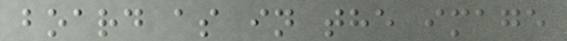board as in the image
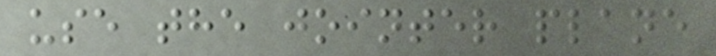use the jointer plane
